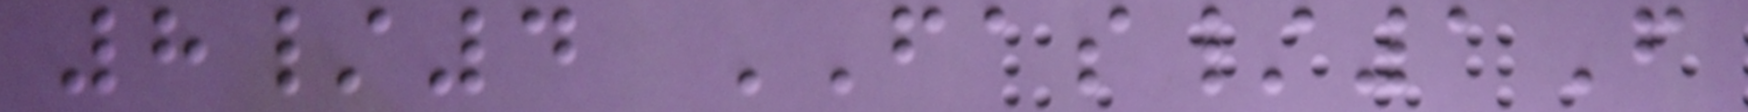8/4 FAS/1F
